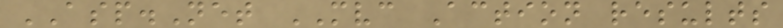ASP.Net MVC Action results
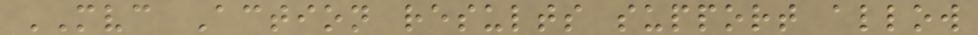MVC Action results support allow
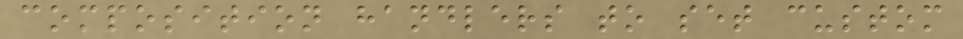composition handlers to set custom
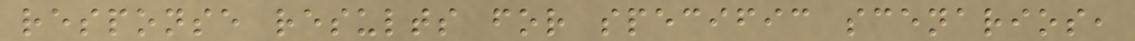response results for specific scenarios,
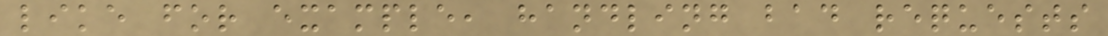like for example, handling bad requests
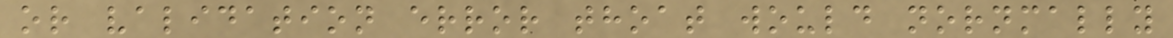or validation error thoat would nornmally
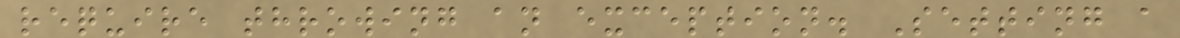require throwing an exception. Setting a
